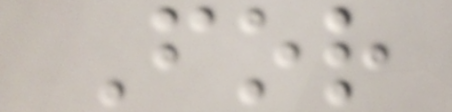For
